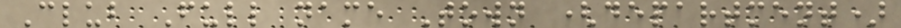Club Full name Town (department)
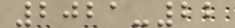2021-22
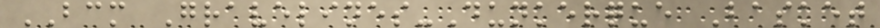BCM Gravelines-Dunkerque Basket
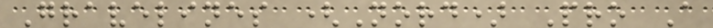Gravelines (Nord) Pro A
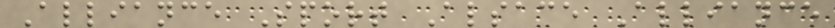Alliance Sport Alsace Alliance
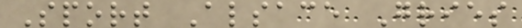Sport Alsace Gries
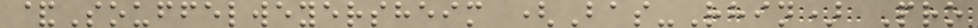&Souffelweyersheim (Bas-Rhin) Pro
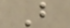B
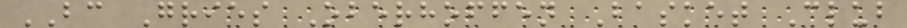BC Gries Oberhoffen Basket Club
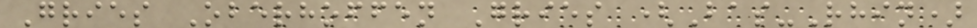Gries Oberhoffen Gries (Bas-Rhin)
